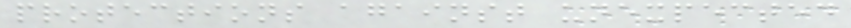protections against unexpected
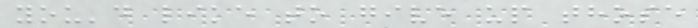you'd like to give up those
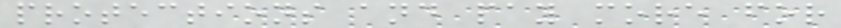protections and pay more for
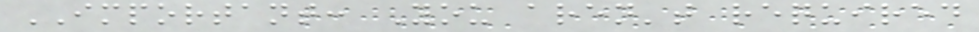IMPORTANT: You aren't required
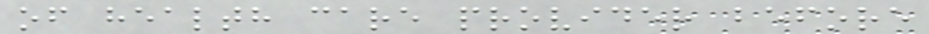of health care provider before
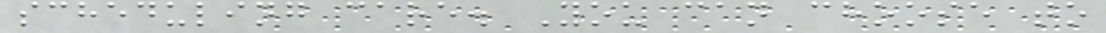scheduling care. You can choose to
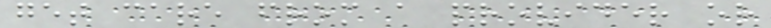get care from a provider or
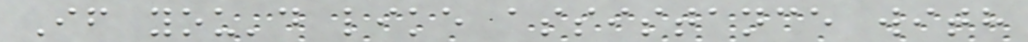If you'd like assistance with
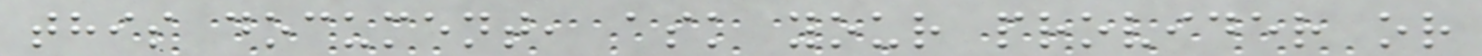this document, ask your provider or
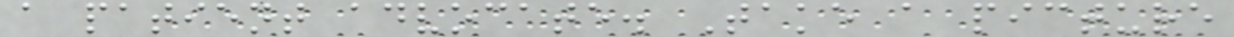a patient advocate. Take a picture
